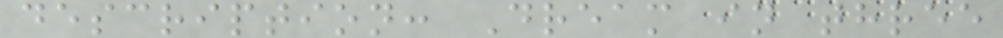description: Dream in three
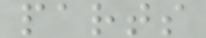parts
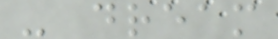- dream
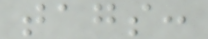tags:
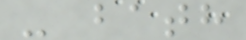- bath
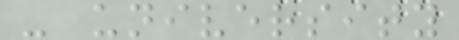- university
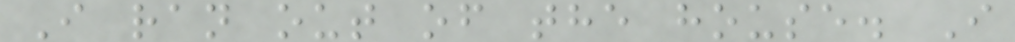I ran out of the house. I
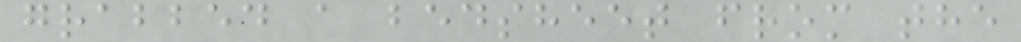grabbed a bedsheet from the
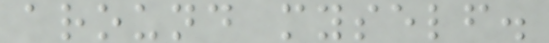around myself.
